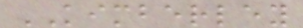KIMBERLEY
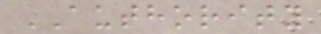AUTHORITY
